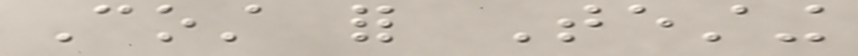Cost for Testing
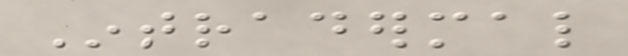Intradermal
